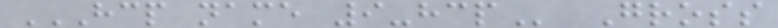HCP NAME 9-HCP Gross
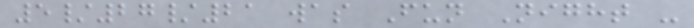5/27/21 was Fun Night -
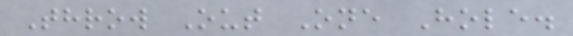Throw Out One Hole.
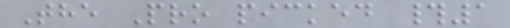The Pro picked #1
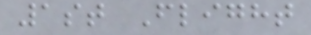1st Flight
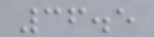36.5
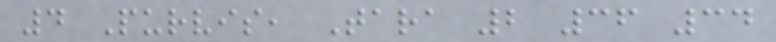4 Purvis, Tara 2 36 34
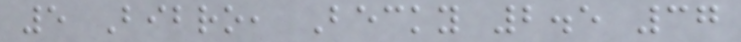5 Bibro, Becky 2.5 37
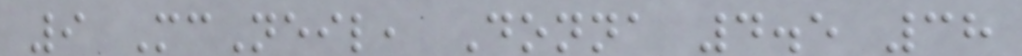9 McNeil, Donna 4.5 38
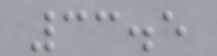33.5
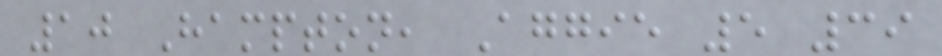10 Hampton, Aggie 5 39
